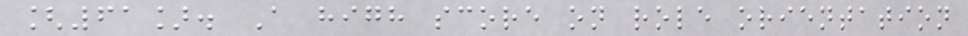[61]. A high score on role orientation
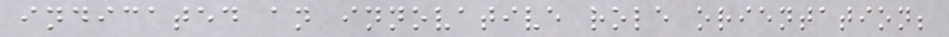indicated an innovative role orientation;
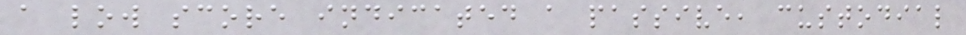a low score indicated a passive, custodial
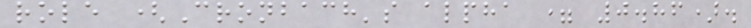role (Cronbach's alpha = 0.86).
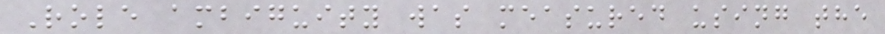Role ambiguity was measured using the
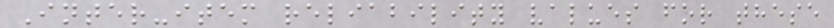Inter-item reliability values for these
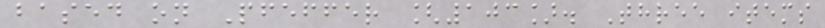based on Pfeffer [103]. Three items
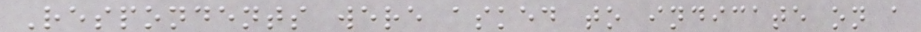Respondents were asked to indicate on a
